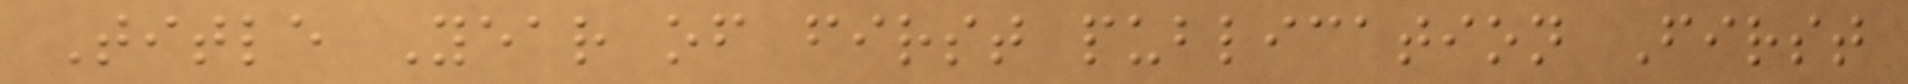Title Year of first publication First
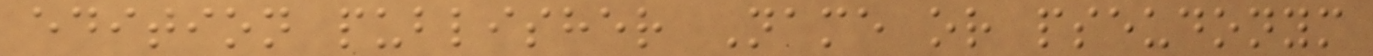edition publisher Name or pseudonym
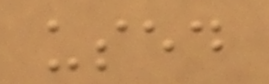used
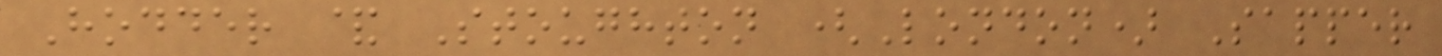Hodder & Stoughton (London) Sapper
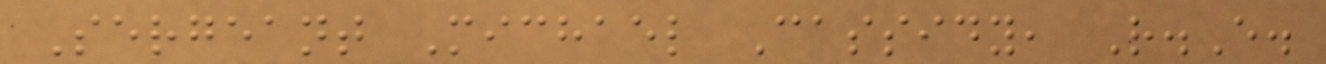Sergeant Michael Cassidy, R.E.
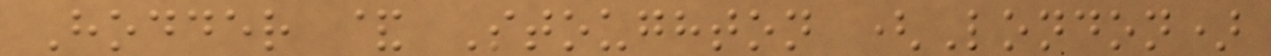Hodder & Stoughton (London)
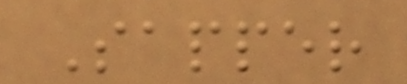Sapper
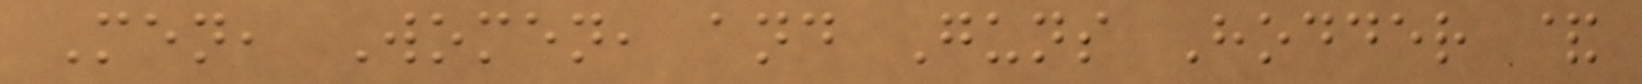Men, Women, and Guns Hodder &
